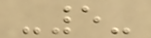-5-
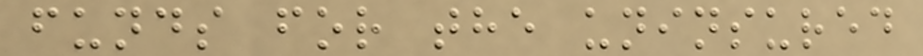funds for the uninsured
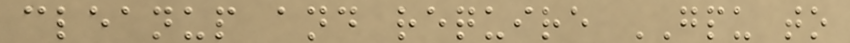cleanup and require GPU to
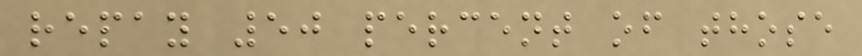repay 50 percent of those
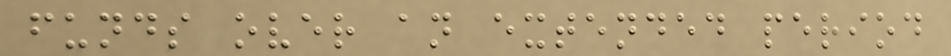funds over an extended period
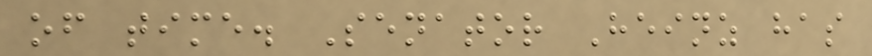of time. Senator Heinz has
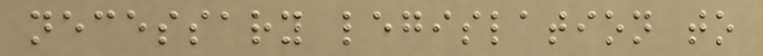necessary legislation to
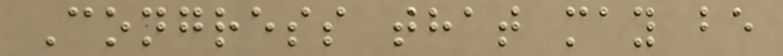Congress that may be
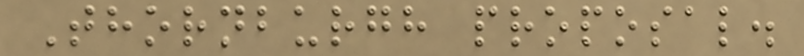Thornburgh proposal.
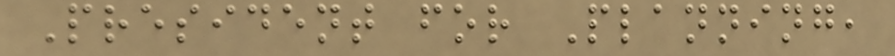President for Planning,
